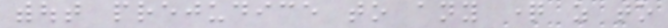without prejudice to any question as to
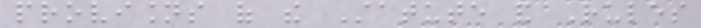provisions of the Statute and Rules
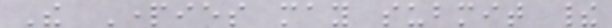The Parties may submit their
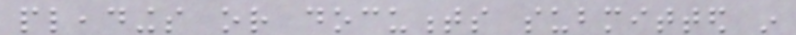pleadings or documents submitted in
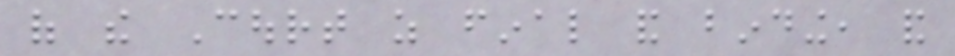of the Court as final and binding, and
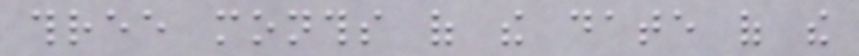three months of the date of the
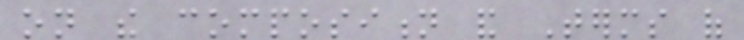on the composition and Terms of
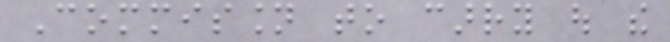Commission to carry out the
